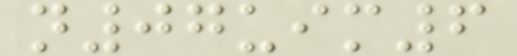n07uim6
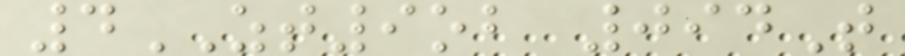4ZT9ob 094T
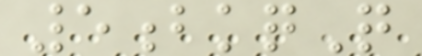5bkqQ
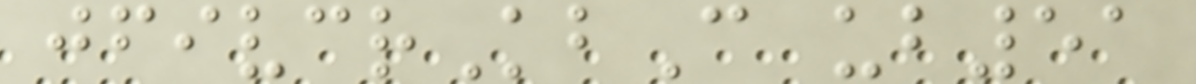jfivcrKbC ub51
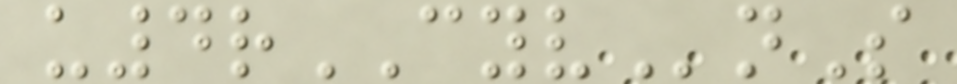u4rCYVnS
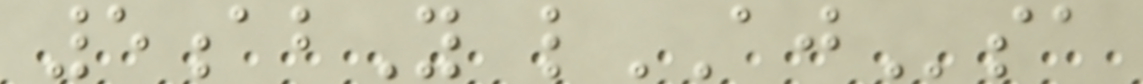5abY lAJsa
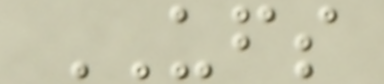UFS
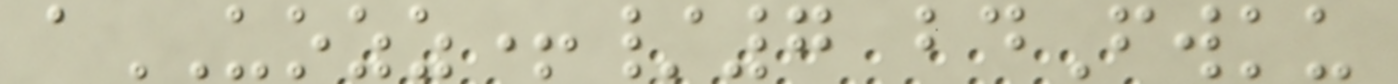aUOZZ+/7 bdFwku
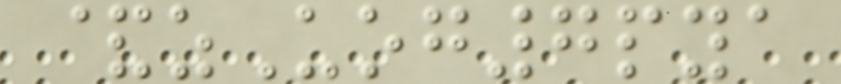&zUog7pya
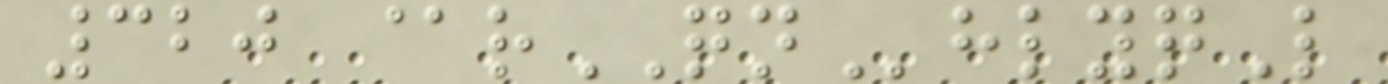320 @rQNhlyqL
